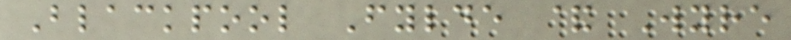Blackpool Fylde & Wyre
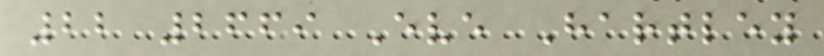22 2669 Eve Hartley
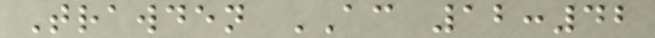Trawden AC 12:42
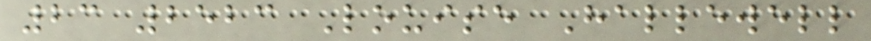23 2523 Louise Hallewell
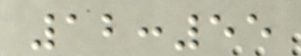12:55
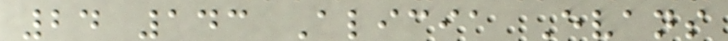24 143 Alicia Evans
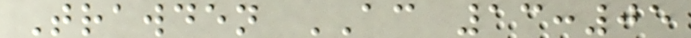Trawden AC 13:05
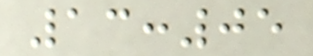13:05
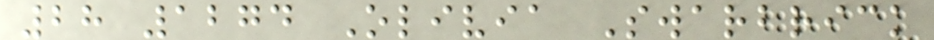28 1274 Olivia Swarbrick
